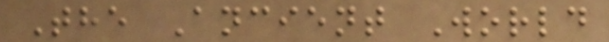The Ancient World
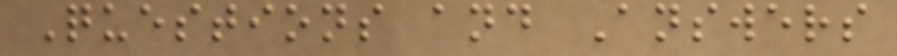Questions and Answers
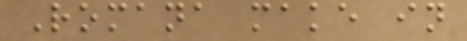Romana make in
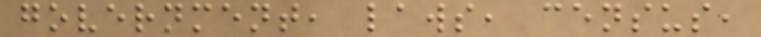government, laws, census,
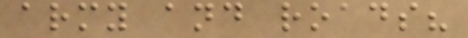army and roads?
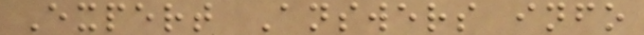Expert Answers info
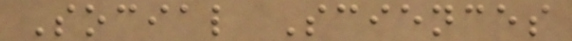Social Sciences
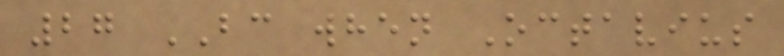27 BC when Octavius
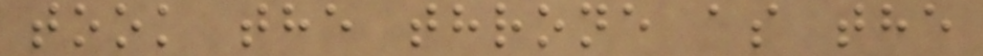took the throne as the
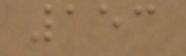153
